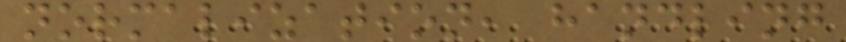normalization, handling
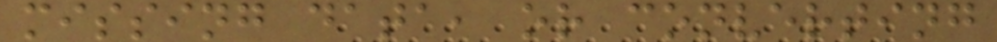missing data, or converting
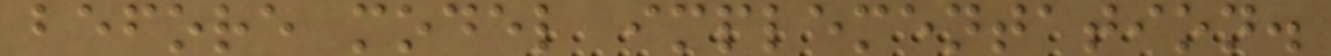before model implementation.
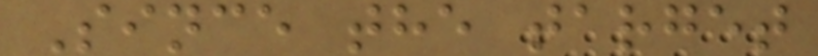Since the target
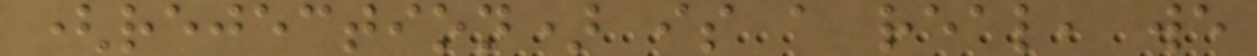(rejection) is a real, we
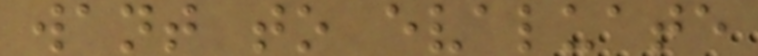want to evaluate
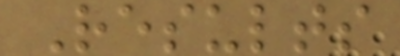Results
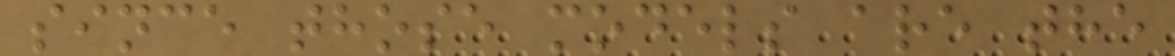since those models are the
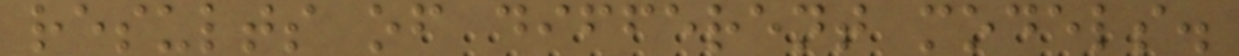results of different models.
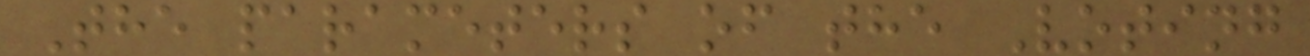The parameters of the Voting
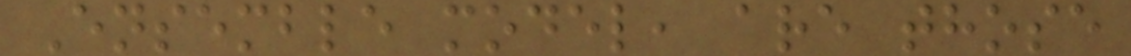Ensemble model, are those
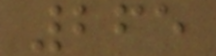265
